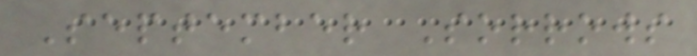September Sorrows
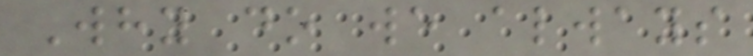Why do we always
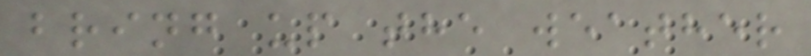bring up the weather
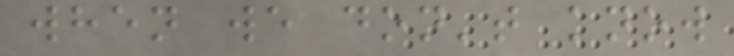when we don't know
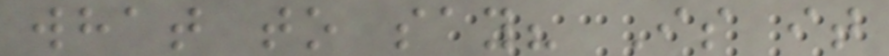what to say? Is it
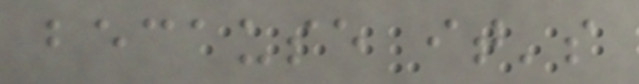because it's
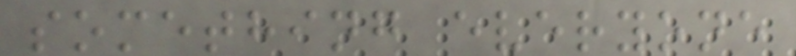something everyone
